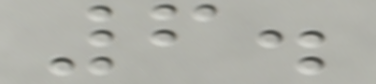6.
